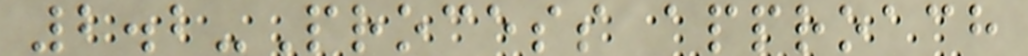2.2-Process approach
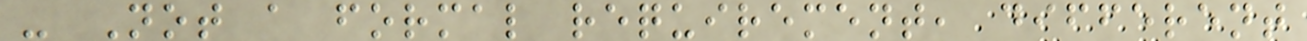- Not a formal requirement, different
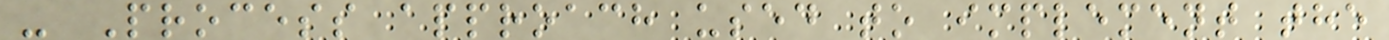- Process approach used to implement the
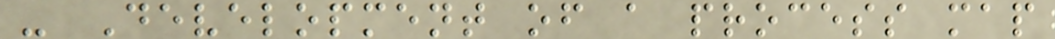- Development of a process map
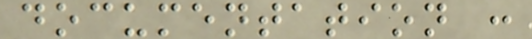documentation :
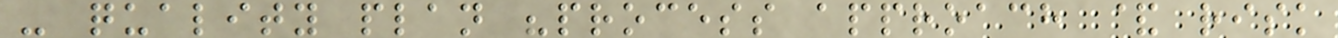- quality plan "process approach & risk
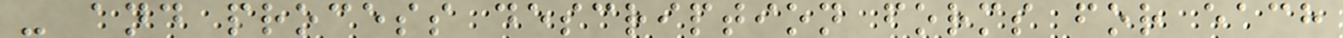- and process description forms for each
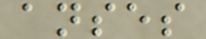anses
